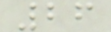26
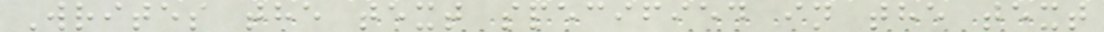Writes the text specified in the text
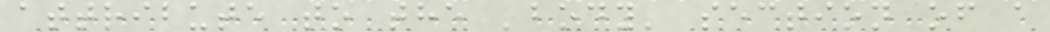attribute to the 'body' section of a
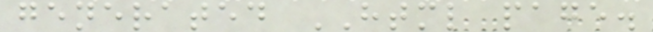generated HTML page.
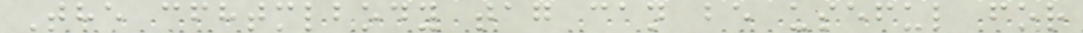The cfhtmlbody tag can be useful for
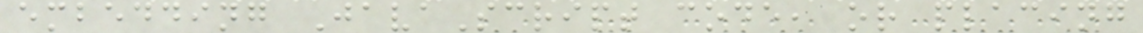embedding JavaScript code, or placing
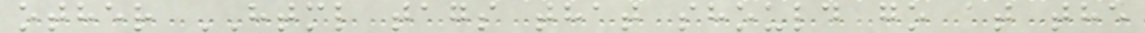other HTML tags that should go at the
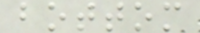bottom
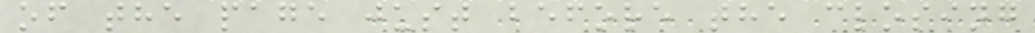of the page just before the closing
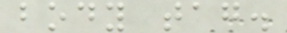body tag.
